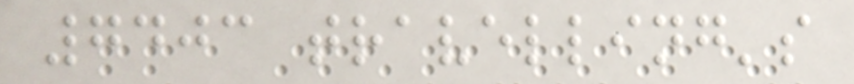7403 travelling's
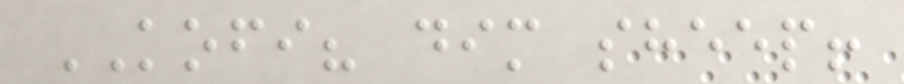KOFI? dim sheep!
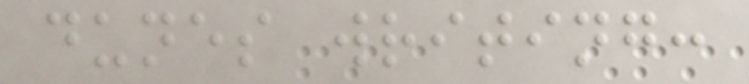dunes writing:
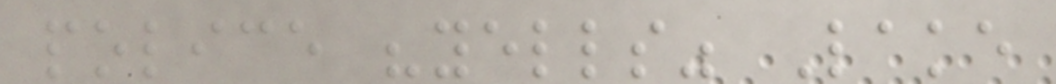police "yells" Lake
